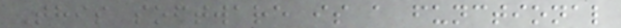This software is a functional
